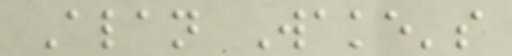Alan Wake's
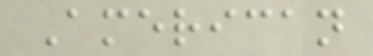American
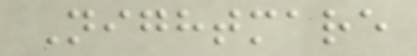Nightmare
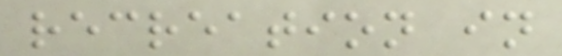recreation in
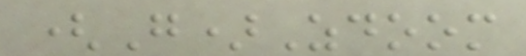(G)Zdoom
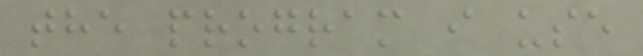the program i use
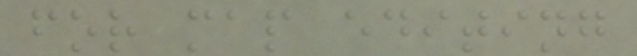for map editing
